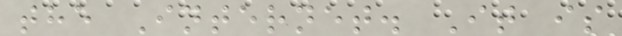the Internet. It is
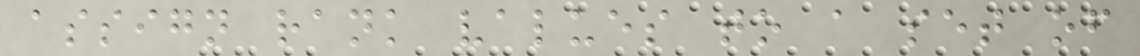assign rank values to a set of
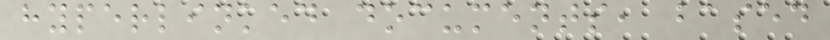hyperlinked documents, based
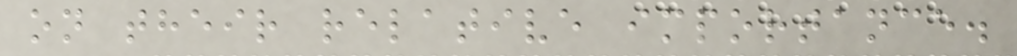on their relative importance.
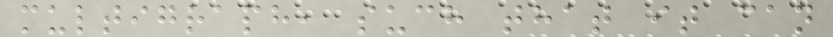multigraph, such that it can
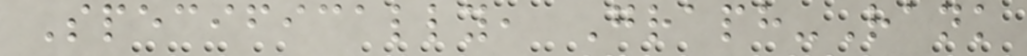Specifically, Graph-Rank
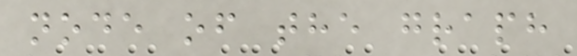node of the graph
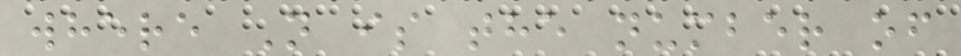where N is the number of
